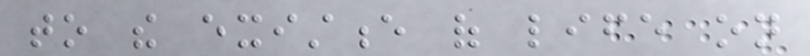to the existence of life on
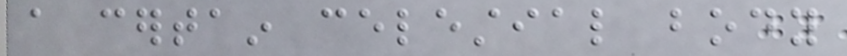a certain celestial body
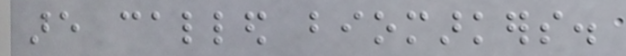are called biomarkers.
